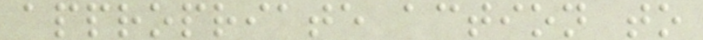appropriate action to
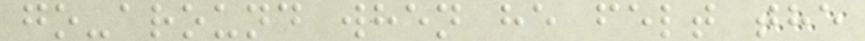go-around when he felt the
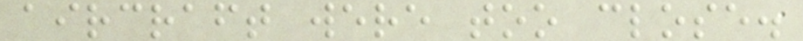aircraft were too close.
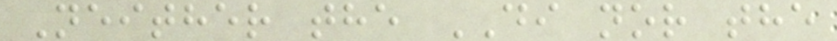Neither the DI nor the
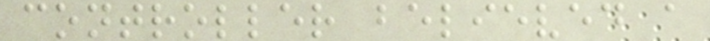controller believed a
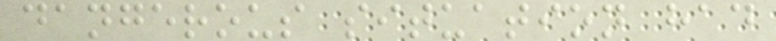dangerous situation had
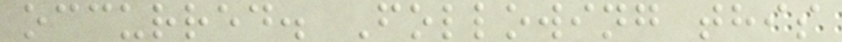occurred. Following this
